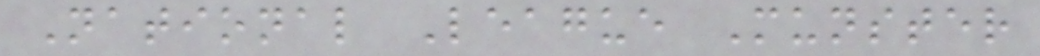National League Munster
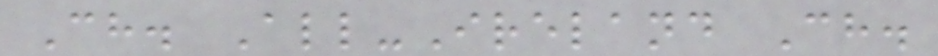Ch. All-Ireland Ch.
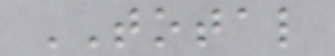TOTAL
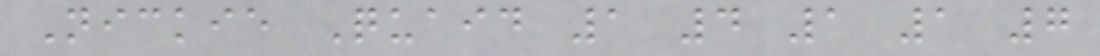Nickie Quaid 1 4 1 1 7
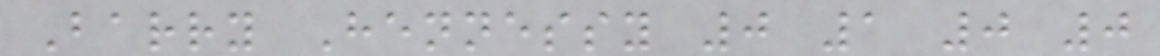Barry Hennessy 0 1 0 0
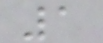1
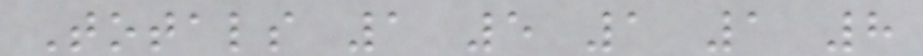Totals 1 5 1 1 8
